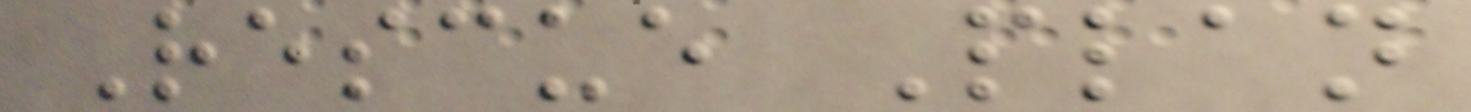Rescue Plan
